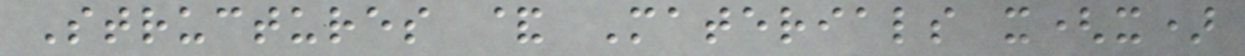Structures & Materials x(x)
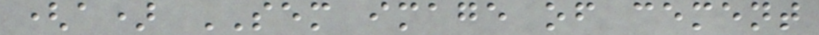(a) SEM image of cement
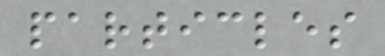particles
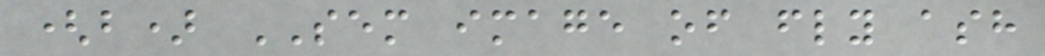(b) SEM image of fly ash
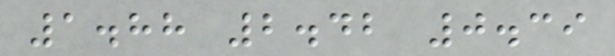1.88 2.42 0.39
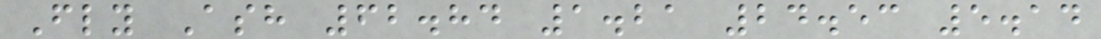Fly Ash 62.84 1.21 24.53 5.14
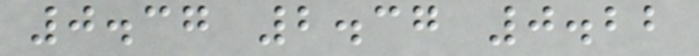0.37 2.37 0.22
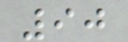90
